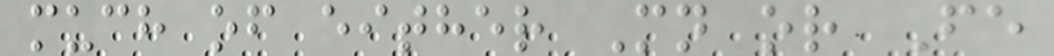much of either Mn or Fe
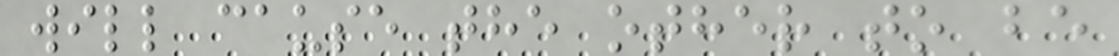will cause the other to be
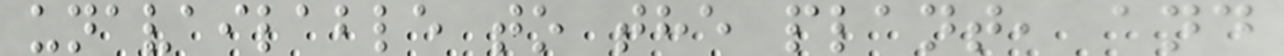unavailable to the plant, and
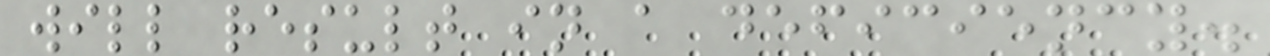will result in a deficiency.
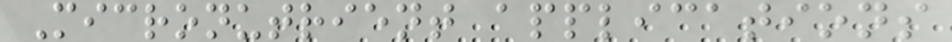Micronutrient applications
